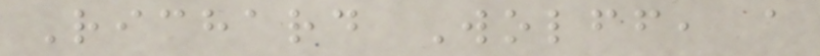Richard Wolff, a
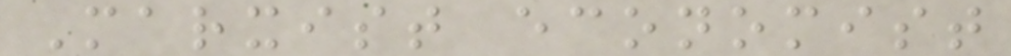Marxist economist
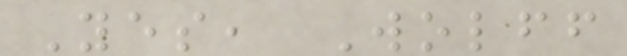Yes, Wolff
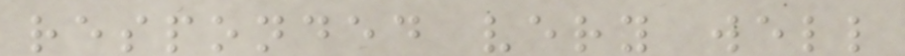responded very well
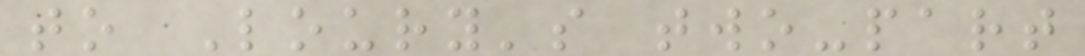to Loury's two-part
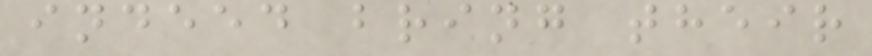indeed bring their
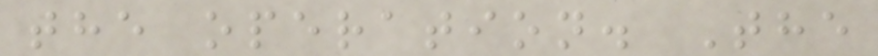the operation. The
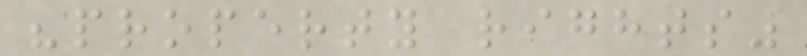"property rights"
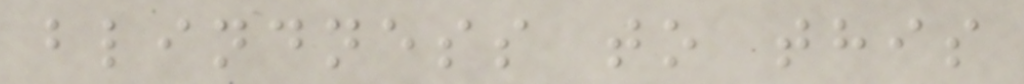blindness to this
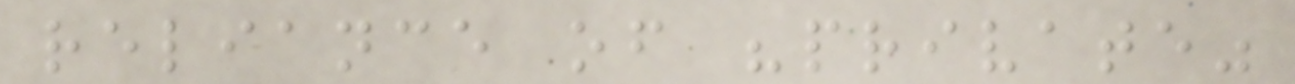reliance of "private"
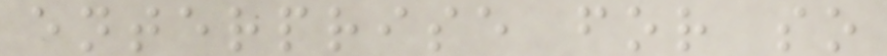enterprise for so
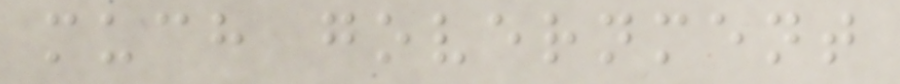much government
